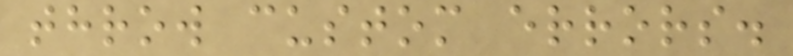throw custom errors.
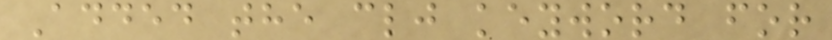Added the clj keyword for
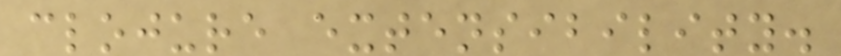clojure extensibility.
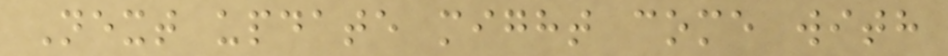Next update might come with
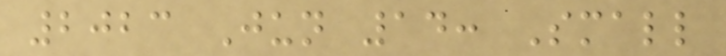2023 Jun 14: Small
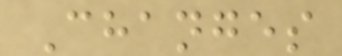Changes
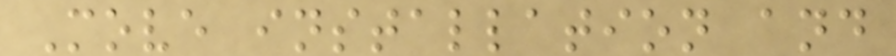Move installation and
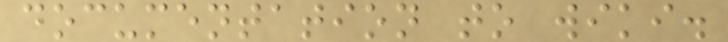documentation to wiki.
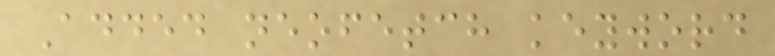Added neofetch keyword
